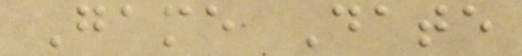Game Date
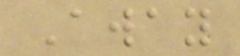Away
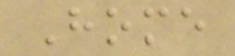Home
